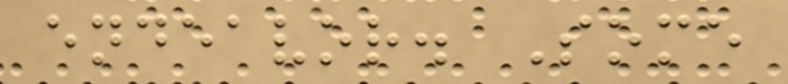endeavor. Some
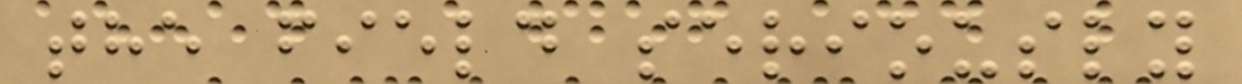the field seriously
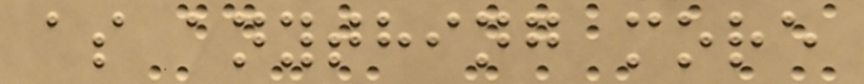as anything more
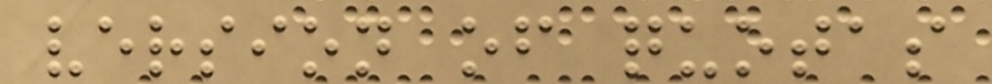version of quotas
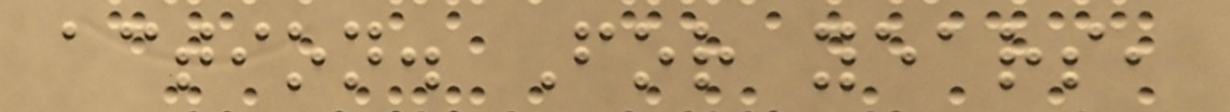action. For years,
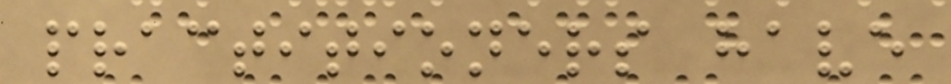practitioners have
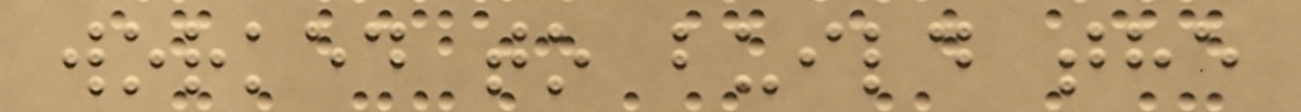worked to build the
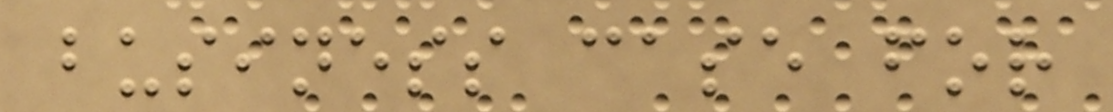business case for
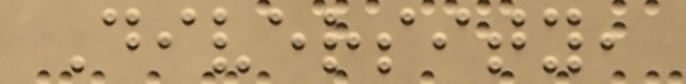Diversity,
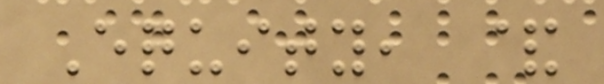Equity, &
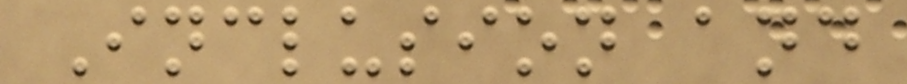Inclusion and
